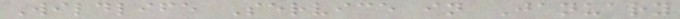Wildlife Service in January
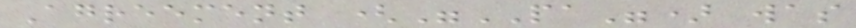Agreement ("PA") was
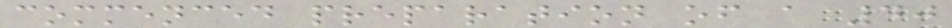commenced preparation of a 40
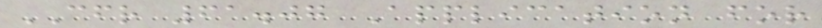CFR 61.07 Application for
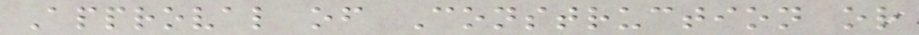Approval of Construction or
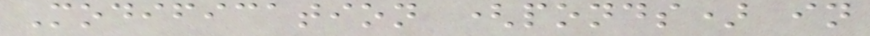Modification (ponds) in
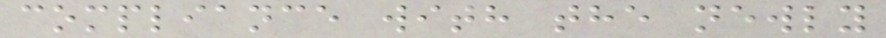compliance with the newly
